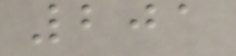201
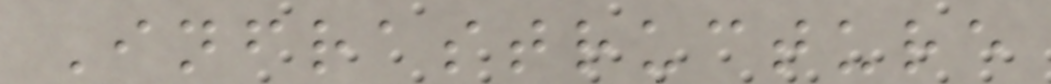Infrastructure
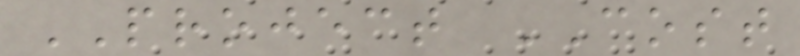PROJECT COST
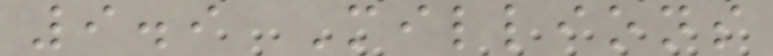9.9 Millions
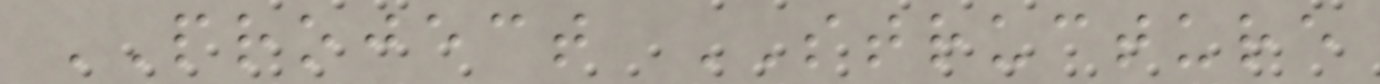PROJECT STRUCTURE
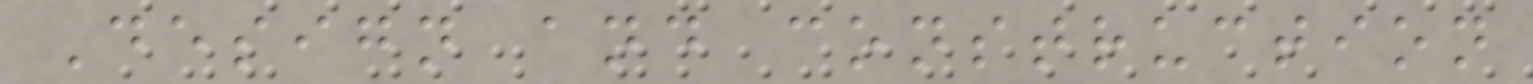Design and construction
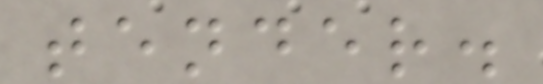tender.
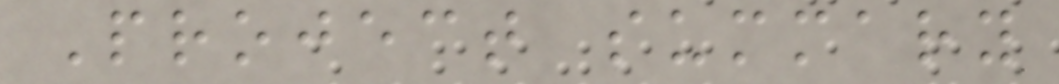Project summary
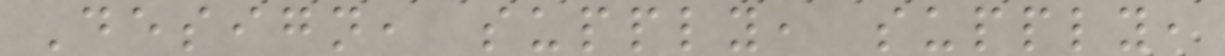Design, supply, supply,
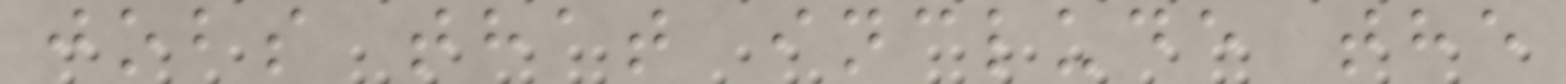jobs that include the
